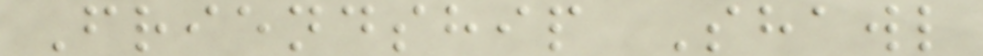Friendship Shawl
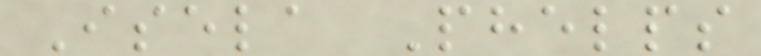Isela Phelps
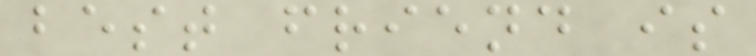best friend is
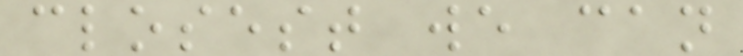closest we can
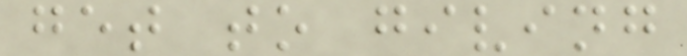get to giving
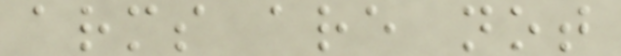arms are not
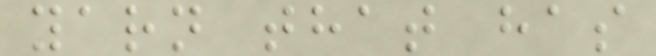yarn that has
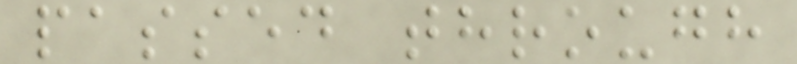passed through
